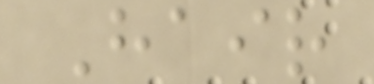Hair
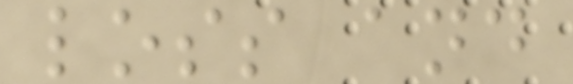loss and
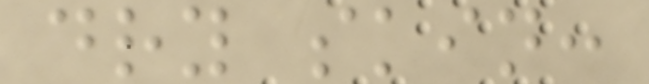dry skin:
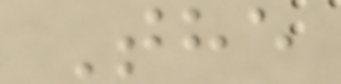The
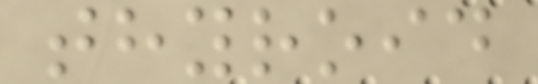thyroid
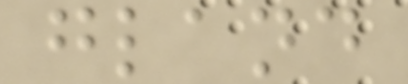gland
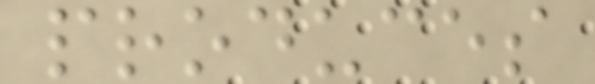produces
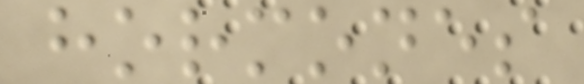hormones
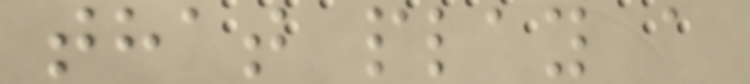that play a
